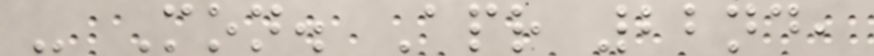- Mon. Apr 22nd,
